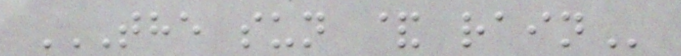THE SUN & RAIN
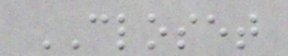CLOSET
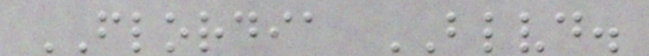FLORDIA BLVD.
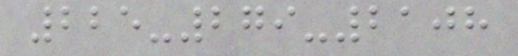225-279-2108
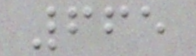665
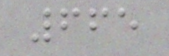665
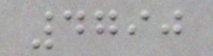4790
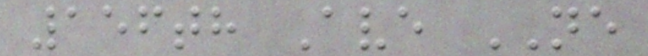156th Ave NE
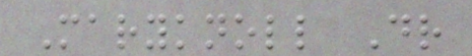Maryknoll Dr
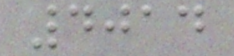4014
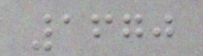1670
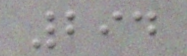294
